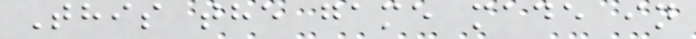This the game made in
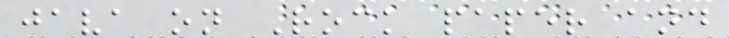java on Rock paper and
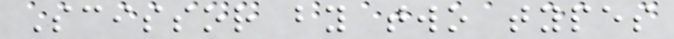Scissor by two types
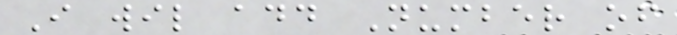I wil add Number of
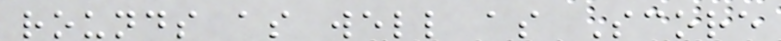rounds as well as Score
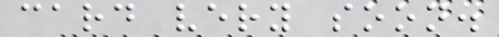card very soon.
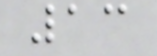13
